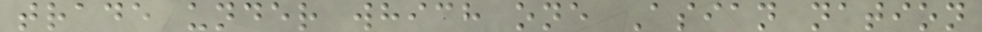trade under which one Asian nation
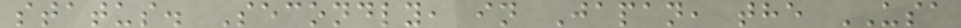status. Secondly, in Japan, the USA
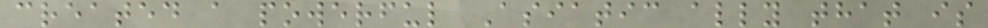created a powerful Asiatic ally that is
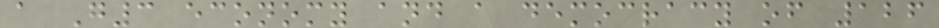a G3 economy and a democracy of 126
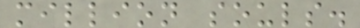million souls.
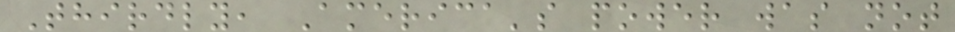Thirdly, America's power was not
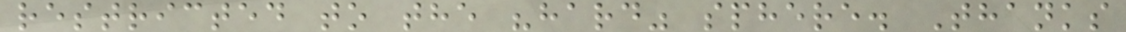restricted to the "hard" sphere. Thanks
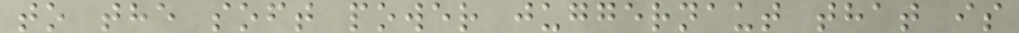to the soft power juggernaut that is
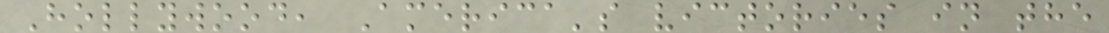Hollywood, America's victories in the
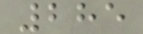285
